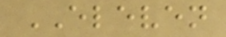ELEVEN
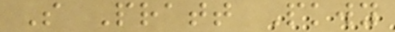S Pratt Pkwy
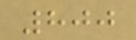800
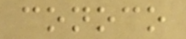conoco
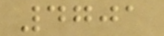4701
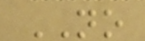NO
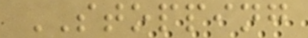STOPPING
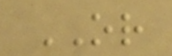OR
